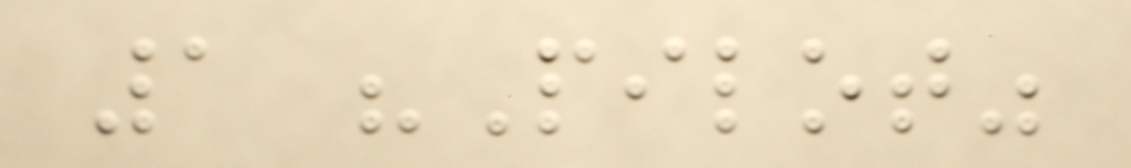1 "Pilot"
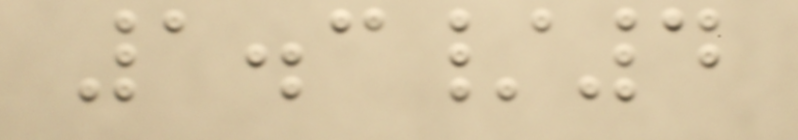1.3/4
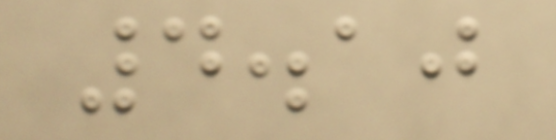4.10
